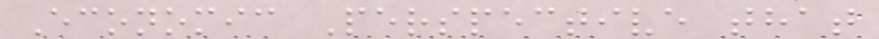Economic Perspective that
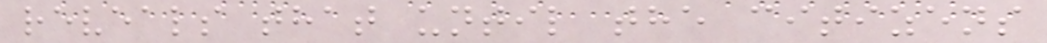reveals that until the citizens
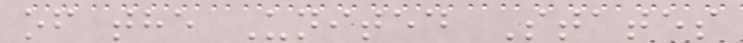of the United States
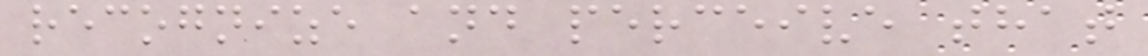recognize and perceive that
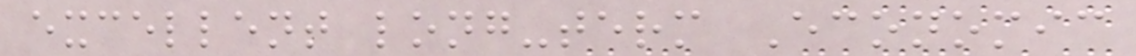excellent long-term Economic
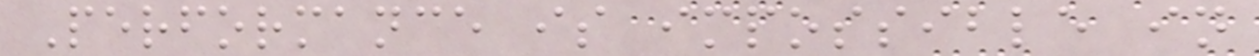Performance is impossible in
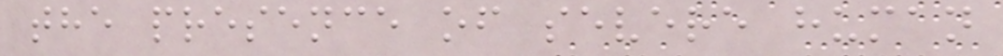the presence of severe human
